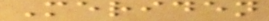Meriden
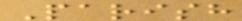Parish
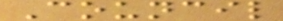Council
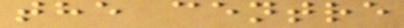the centre
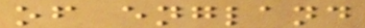of england
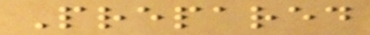Prepared
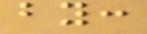by:
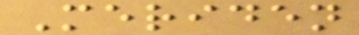Meriden
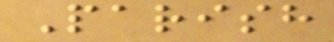Parish
